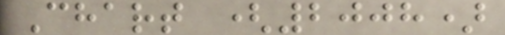Chart (2008)
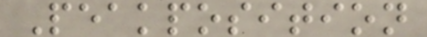Peakposition
